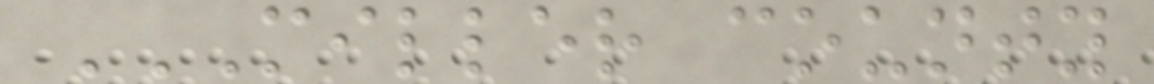MILLER COUNTY
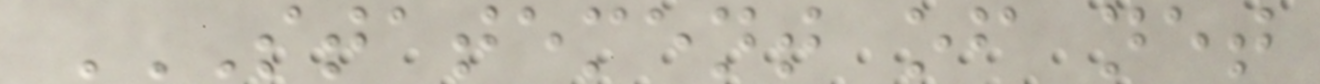STATEMENT OF NET
